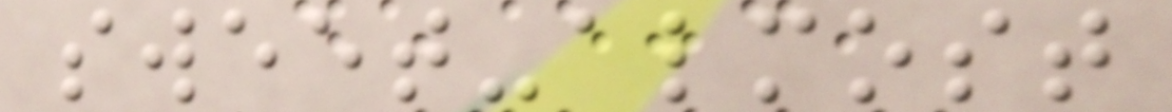sweet-almost
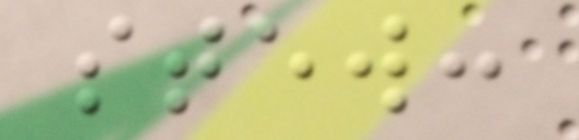stew:
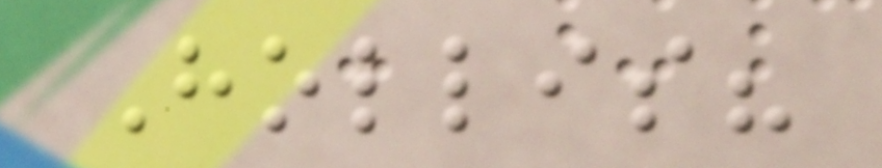Hollis?
